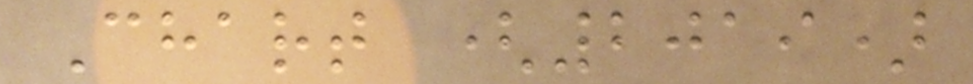Chart (2019)
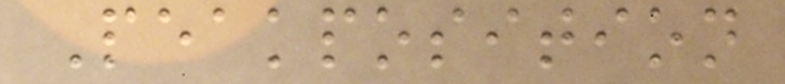Peakposition
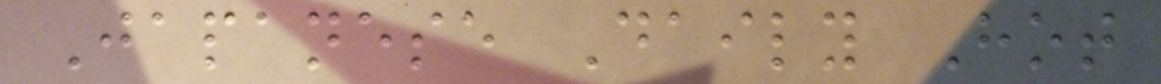Japanese Daily Hot
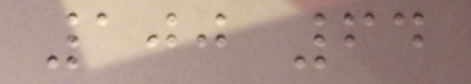100 64
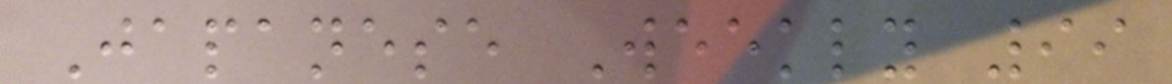Japanese Weekly 99
